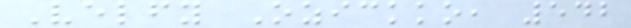Velfy Ozickko, 542
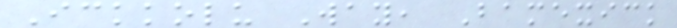Ickkolu Way, Bamexick
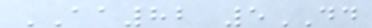AA82 5DD
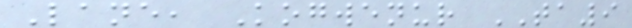Lane, Kogwenur TA9
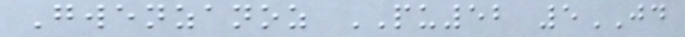Gwenzanoz PU52 5JD
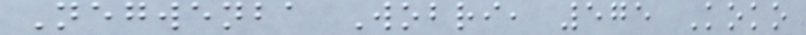Negwenba Wobri, 575 Koko
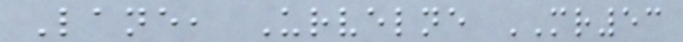Lane, Urvelne MR53
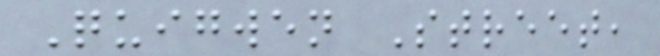Quigwen Street,
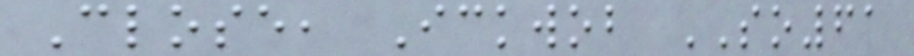Close, Ickwob SO61
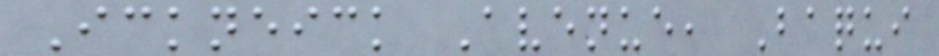Ickneick Avenue, Baqui
